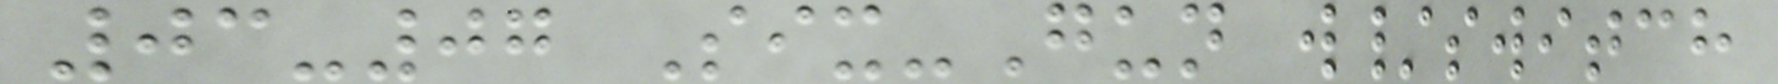03-07 Six-Gun w/switch
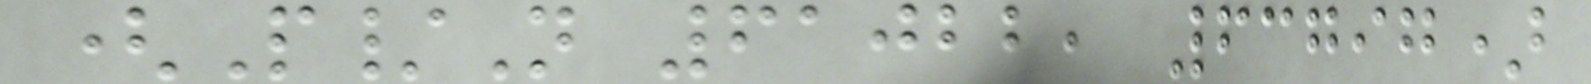(P/N 61022, 63797)
